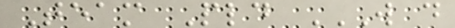Team Pld W D
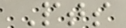Pts
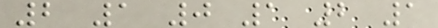2 1 0 1 2 1
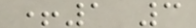+1 3
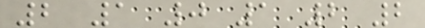2 1 0 1 2 2
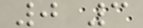0 3
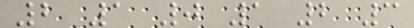2 1 0 1 2 3
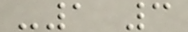-1 3
